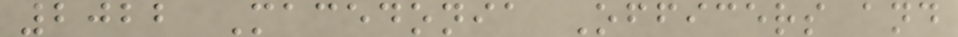2022 Macedonia Officers and
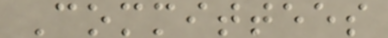Committees
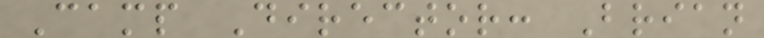Camp Director: Brian
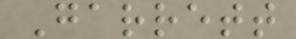Garrett
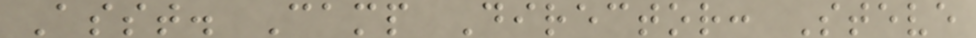Asst. Camp Director: Steve
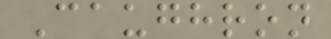Caughron
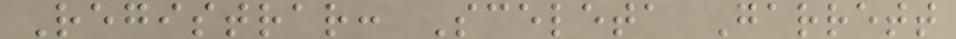Registrar: Sceleta Garrett
